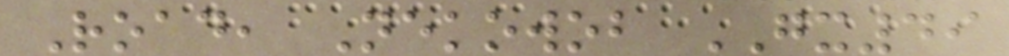Road, Nekowob GX49
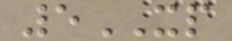5XP
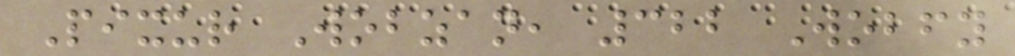Pixur Wobzan, 322 Wobfy
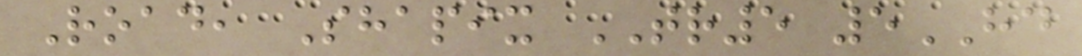Road, Shapix TR5 5HD
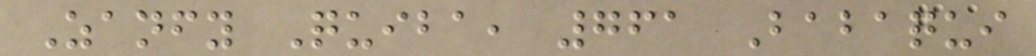Zanfy Quiba, 761 Babaqui
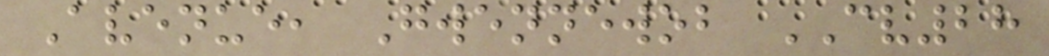Avenue, Gwennewob CV28
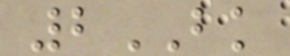2BK
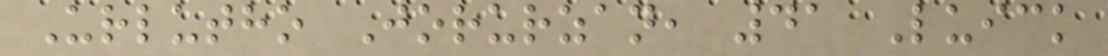Urlutho Jorurzan, 41 Luick
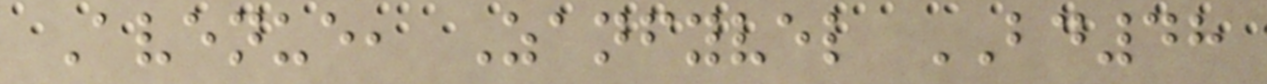Avenue, Zanfyvel BD48
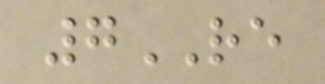7RE
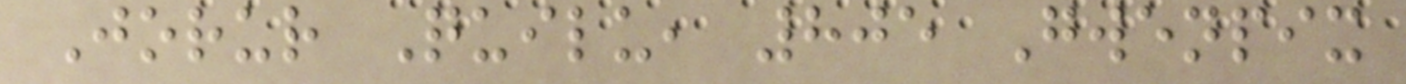Jorur Quilu, 805 Gwenpix
